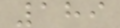189
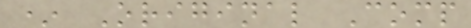* Original Comp
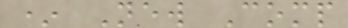* New Comp
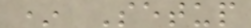* Setup
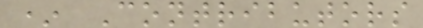* Contributors
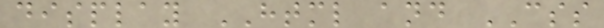display HTML and CSS
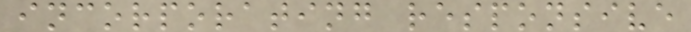incorporating responsive
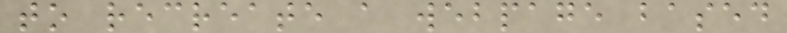to recreate a webpage based
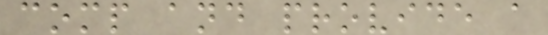comp and provide a
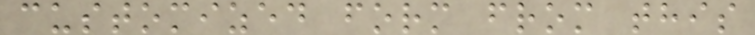customized form from this
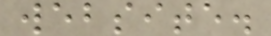website.
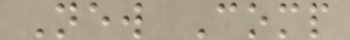New Comp
